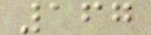167
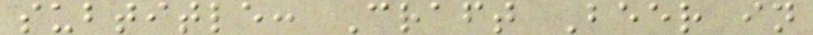subtitle: Craft Beer in
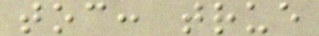toc: true
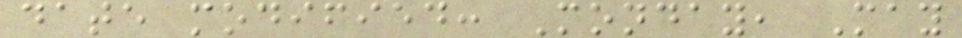date modified: Monday, May
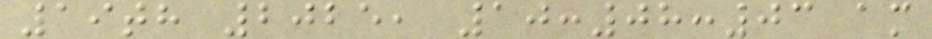19th 2025, 10:08:03 am
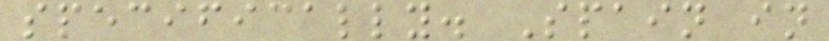specifically. Spain in
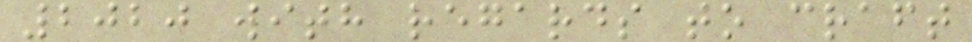2020 with regards to craft
